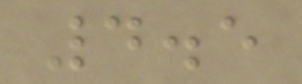4.5
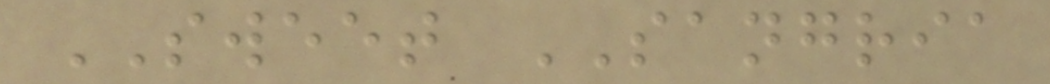SWEET SANGRIA
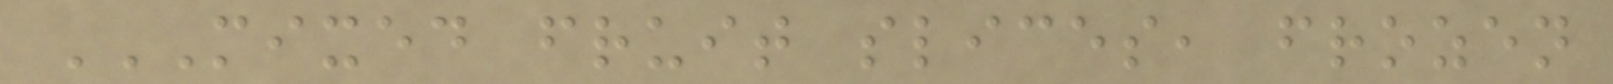MIXED FRUIT SLICES, FROZEN
